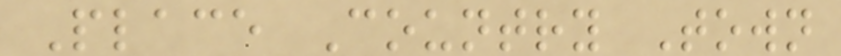Place Country Town
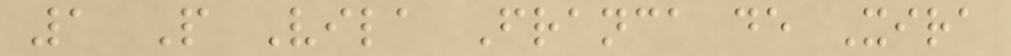1 P Vila Franca de Xira
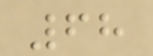68
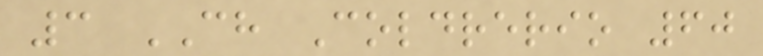3 CH Coldrerio 60
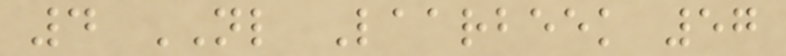4 NL Laarbeek 57
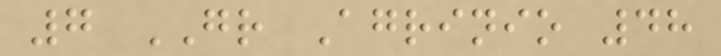7 GR Agrinio 48
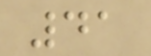41
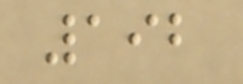192
